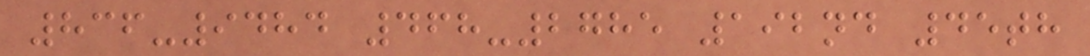836-9484 468-2785 192nd 45th
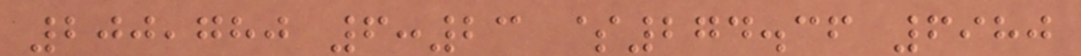200,780 6:23 $274.36 6980
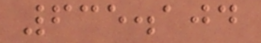635.104
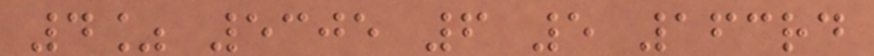4% 5305 6 5 163rd
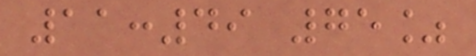11:49 75%
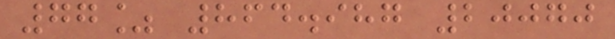77% 864.987 20070
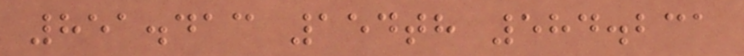851.413 154th 584.231
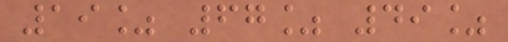19% 67% 49%
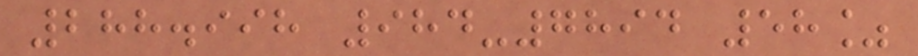288.998 984-7894 58%
